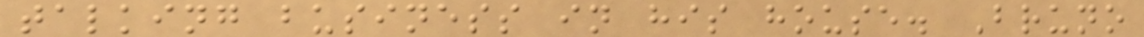talking business in his house. Bruno
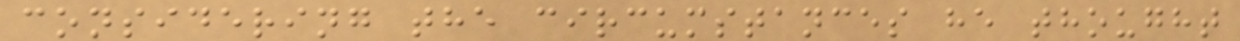considering the circumstances he thought
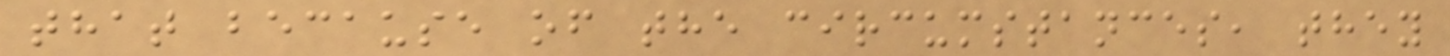that because of the circumstances, they
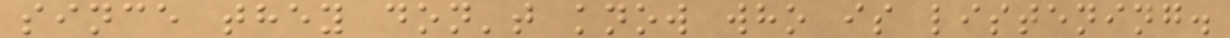since they don't know who is listening.
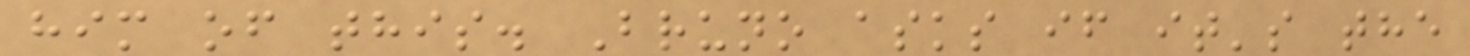him of this. Bruno asks if it's the
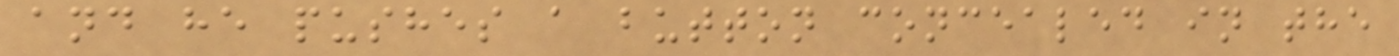and he pushes a button concealed in the
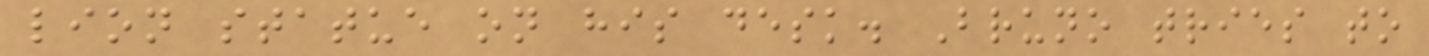lion statue on his desk. Bruno tries to
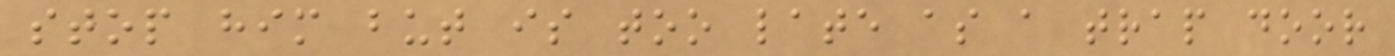stop him but is too late as a trap door
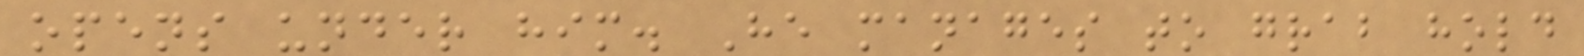opens under him. He manages to grab hold
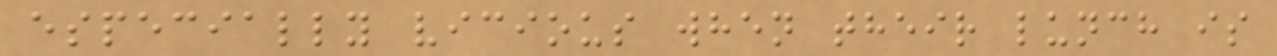especially vicious when their lunch is
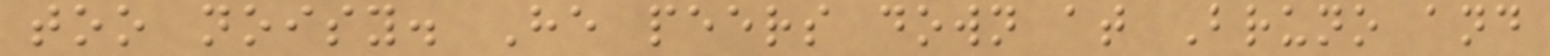too noisy. He peers down at Bruno and
